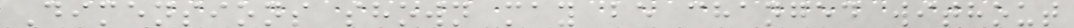Dimensions shown may be changed without
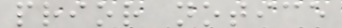prior notice
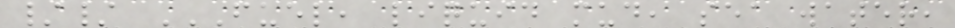// FUEL, LIQUID MUD, SEA WATER,
